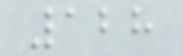128
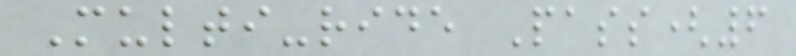Multi-ride Pass(6
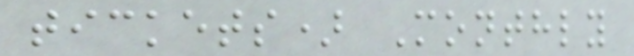tickets) Monthly
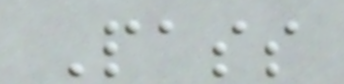Pass
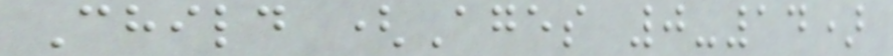Child (Ages 0-14)
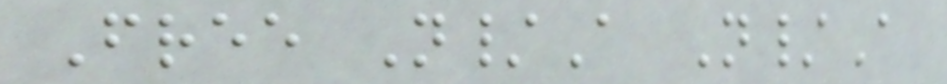Free N/A N/A
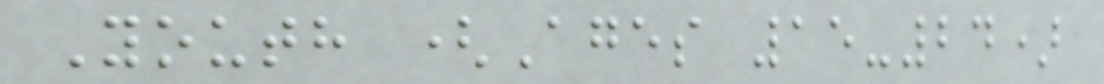Youth (Ages 15-24)
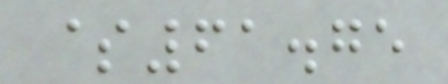$61.75
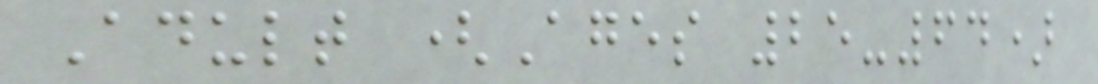Adult (Ages 25-64)
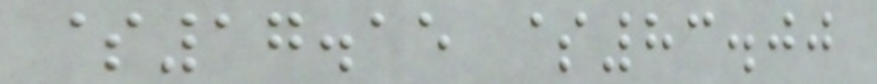$17.15 $83.00
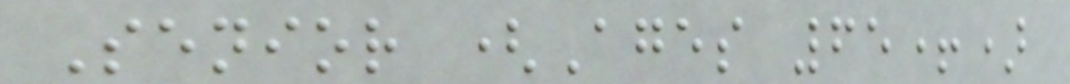Senior (Ages 65+)
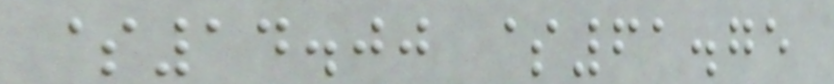$14.00 $61.75
